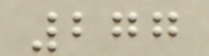277
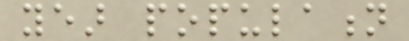year population
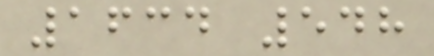1634 548
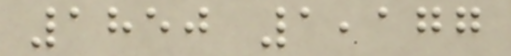1850 1,177
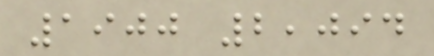1900 2,094
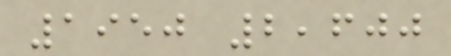1950 2,600
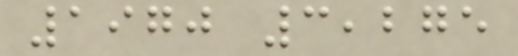1970 3,275
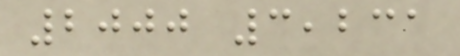2000 3,231
